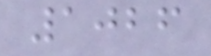1026
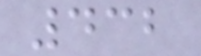432
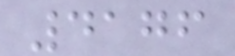4176
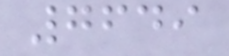7649
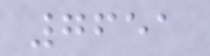7651
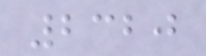2320
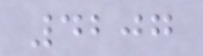4207
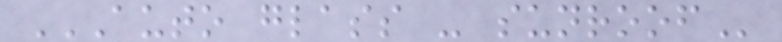AUTO GLASS - SUNROOF
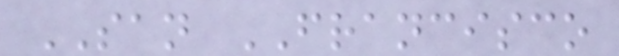SAN FRANCISCO
